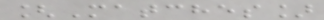[Matches]
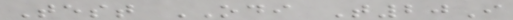Test ODI T20I
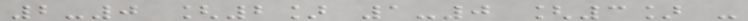2-0 [2] 1-0 [3] -
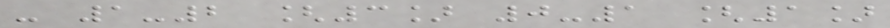- 1-2 [3] 0-1 [1]
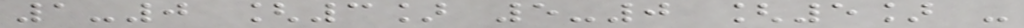1-0 [3] 5-0 [5] -
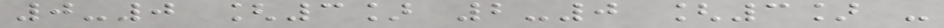0-0 [3] 2-0 [3] -
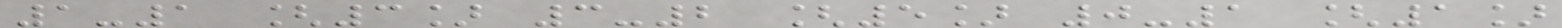1-1 [3] 3-2 [5] 0-1 [1]
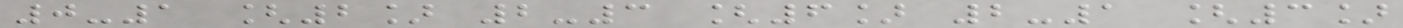0-1 [2] 2-3 [6] 2-1 [3]
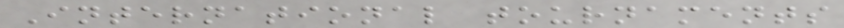International tournaments
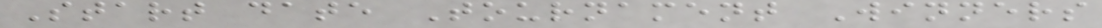Start date Tournament Winners
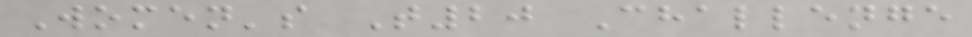Women's T20 Challenge
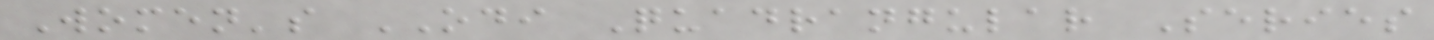Women's ODI Quadrangular Series
